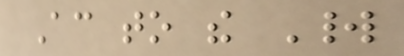According to the World
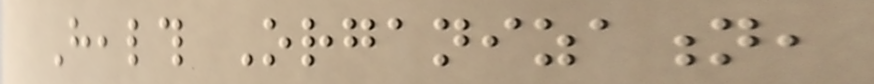Health Organization,
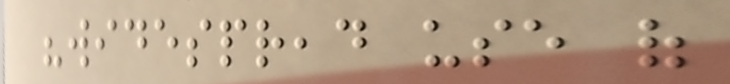"widespread use of
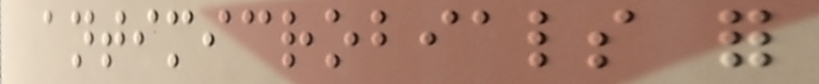antimicrobials for
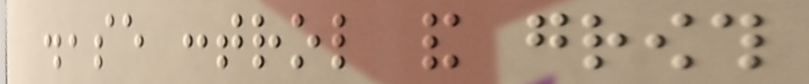disease control and growth
